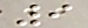9
